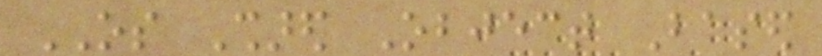OS Shared Object Based
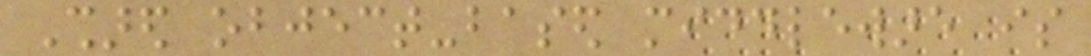Shared object-based middleware is
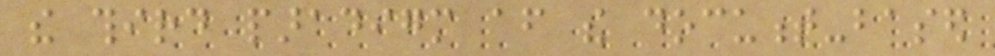the third paradigm after the document-based
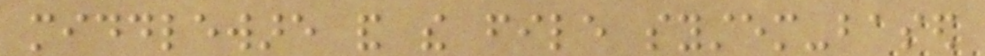middleware and the file system-based
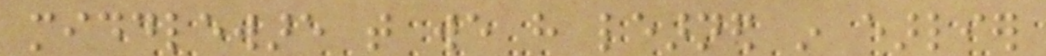middleware that we have learned in earlier
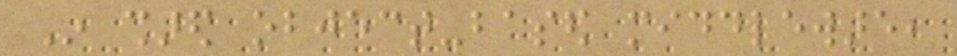In shared object-based middleware,
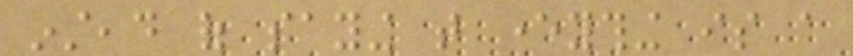instead of saying that everything is a
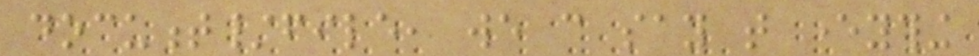document/file, we can say that everything
